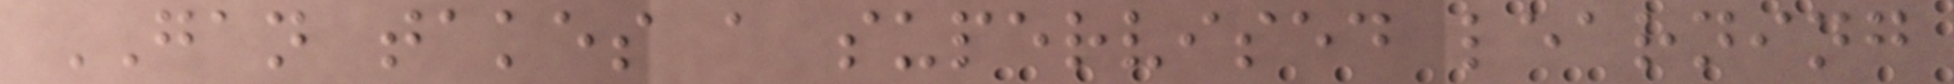GAN takes a supervised learning
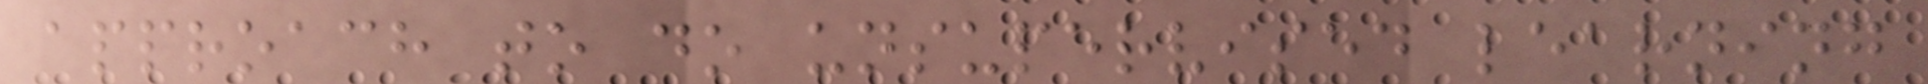approach to do unsupervised learning
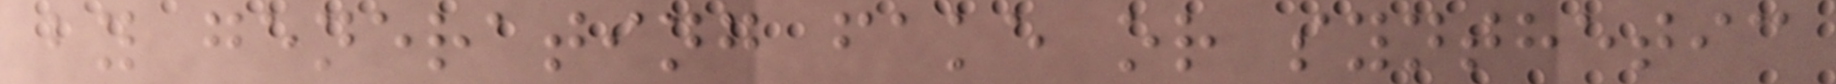by generating fake or synthetic
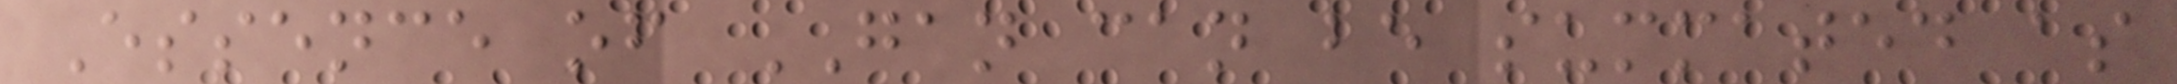Essence of GAN can be summated as
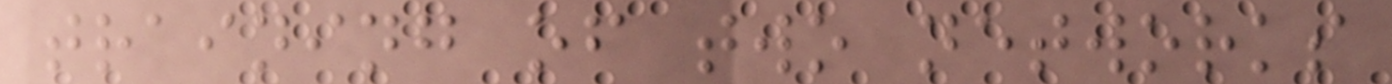training of two networks
